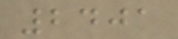2401
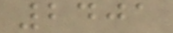2401
